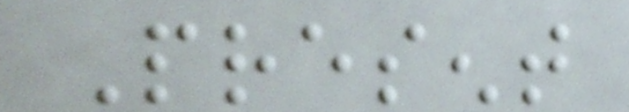Present
